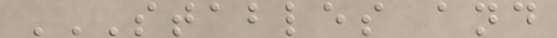STABLES AND
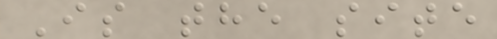Is the site
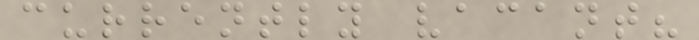currently vacant?
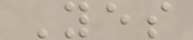Yes
